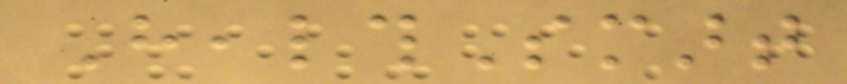HealthSmart
